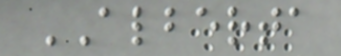ALBERTA
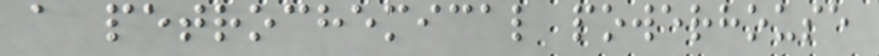a petrochemical powerhouse
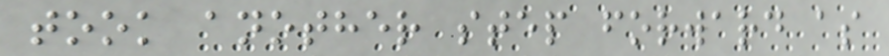took another step forward as
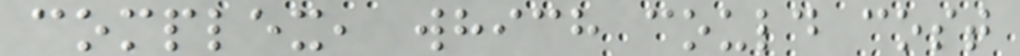complex, which could cost
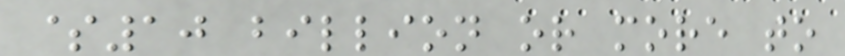$10 billion or more to
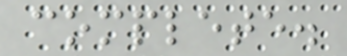complete.
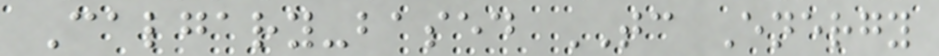Calgary-based TC Energy
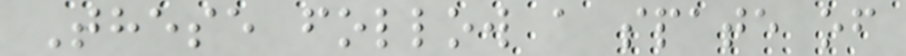These follow a spate of
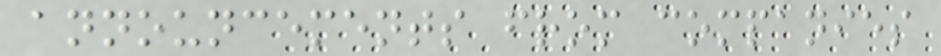announcements from companies
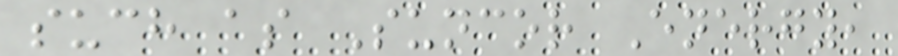such as Suncor Energy,
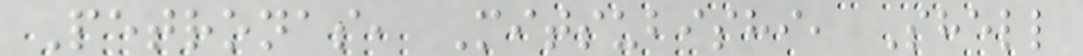Petronas, Mitsubishi, Shell
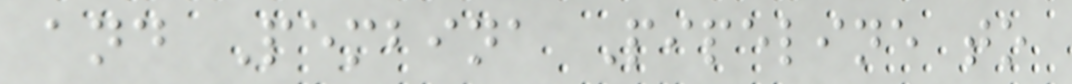and Pembina Pipeline to
